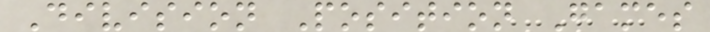Division Position Games
